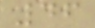46
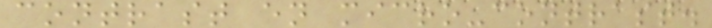contrast en micro-contrast.
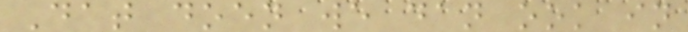Dat doen we dan ook in
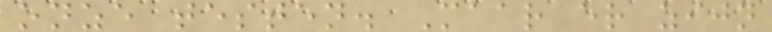onze testen. Maar er zijn
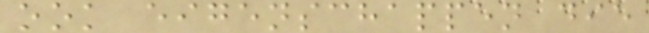ook eigenschappen die
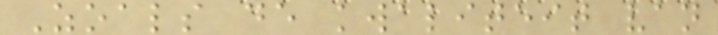Zoals de kwaliteit van
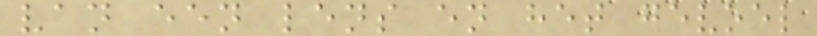van een lens en het gevoel
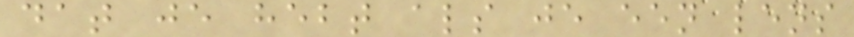dat je hebt als je een lens
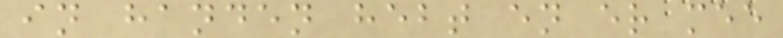in handen hebt en er mee
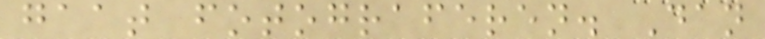gaat fotograferen. Dan
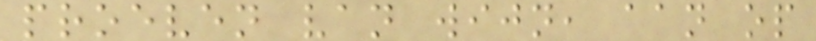proeven van wijn, aan op
